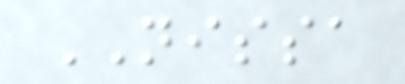NISSA
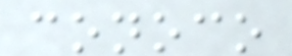conoco
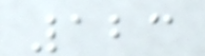123
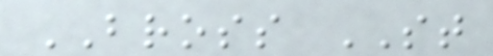BROSS ST
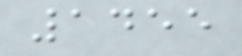1455
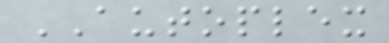AUTOPLEX
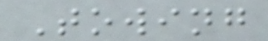Towing
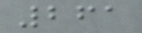261
